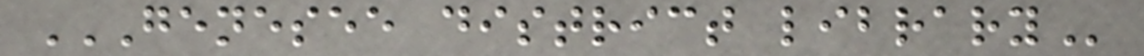GENESEE DISTRICT LIBRARY
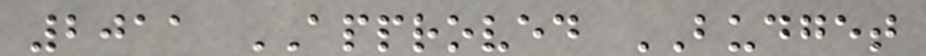2011 APPROVED BUDGET
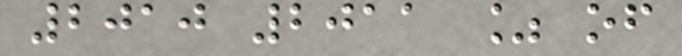2010 2011 % of
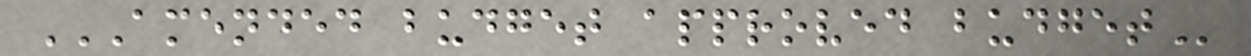AMENDED BUDGET APPROVED BUDGET
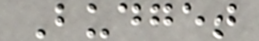Budget
